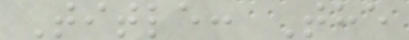Title: The
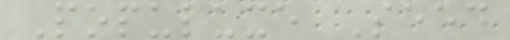Populuxe Seed
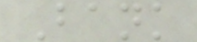Bank
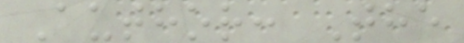Author: The
